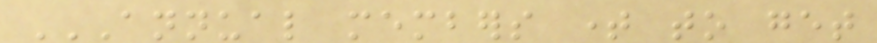ANNUAL MEMBERS TIME TO GET
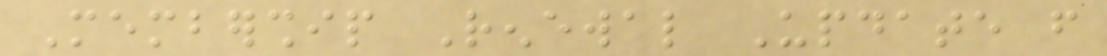Membership Renewal Update from
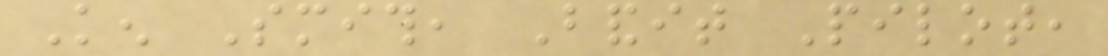Ken Smith, Bandit Pilot,
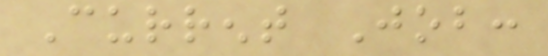Current Job:
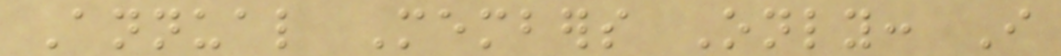Annual Members Only: I
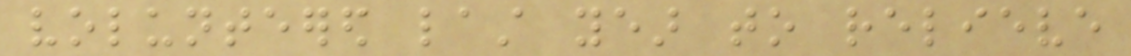volunteered last year to relieve
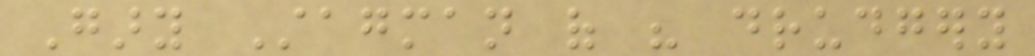Gary Stagman of his drudgery
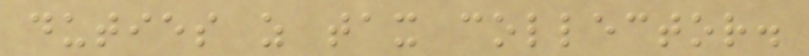duties as tax collector.
